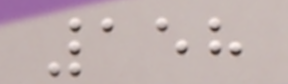158
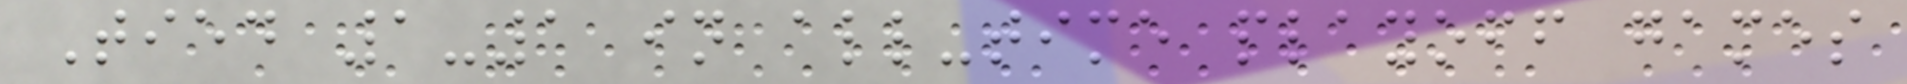Tied 1-1 in all-time playoff games
